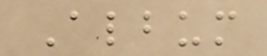Album
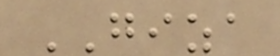GIZA
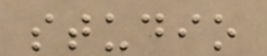studio
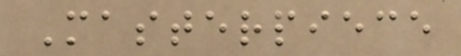Masterpiece
